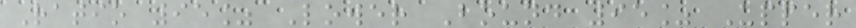Ratio 95% Lower Bound 95% Upper
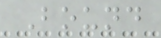Bound
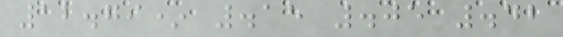12.79* .15 .05 .42
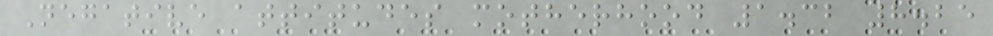Negative attitudes motherhood 1.32 8.25
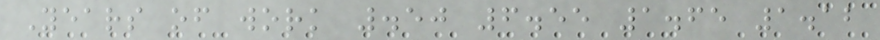Years of work .50 6.55 1.65 1.12
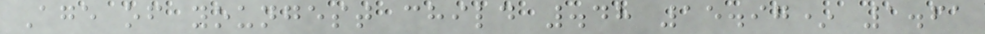Age of youngest child .48 15.97* 1.61
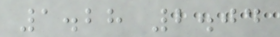1.28 2.04
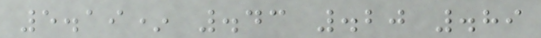5.19* .43 .20 .89
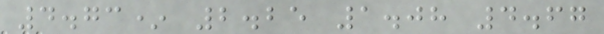4.73* 2.25 1.08 4.67
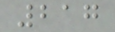217
